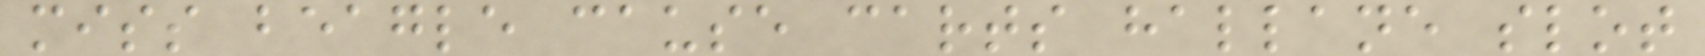miss beagle cause carts hallane slot
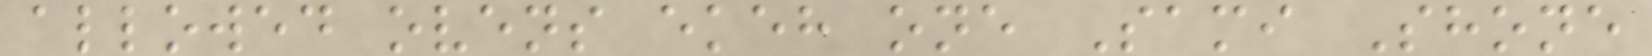allowed ovens ekeh one Sami Shone
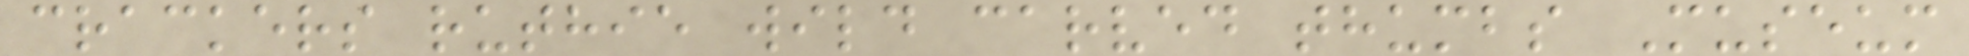crackers ruthie wild carved thumbs Museum
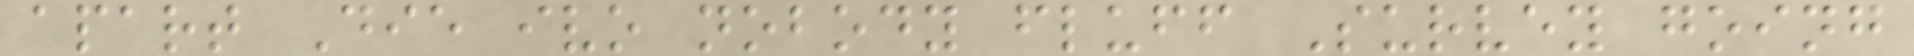apart Die ivo nobody fluff Survey going
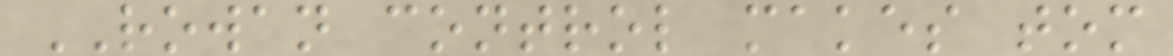ROWAN control makes tom
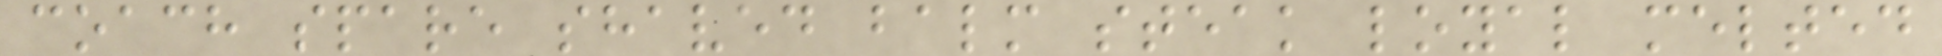coach spare shaved balm steak loyal melted
